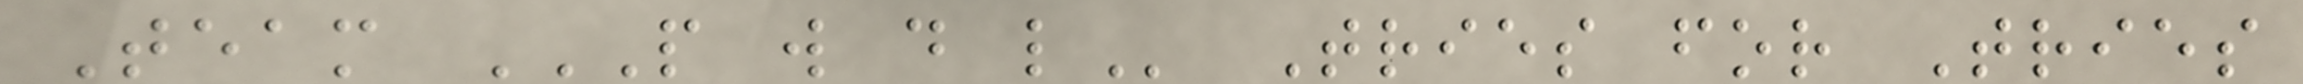Team P W D L Tries for Tries
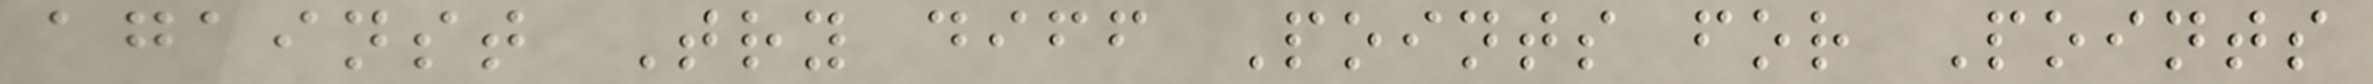against Try diff Points for Points
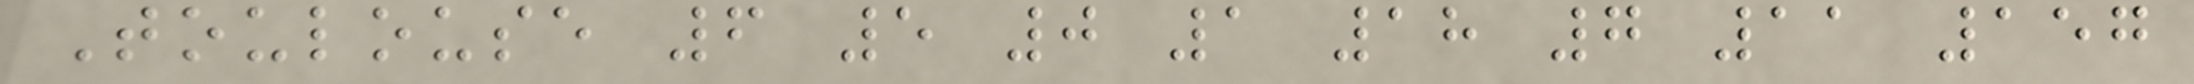Toulouse 6 5 0 1 18 7 11 157
